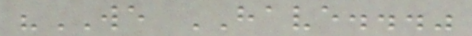"WE HAVE..."
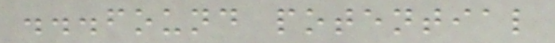...found potential
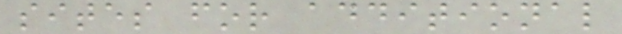sites for additional
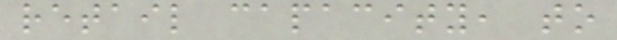retail capacity, to
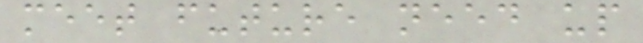meet future need up
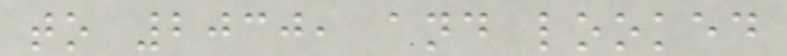to 2030, and looked
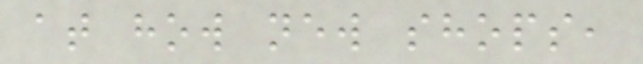at how new shops,
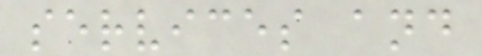services and
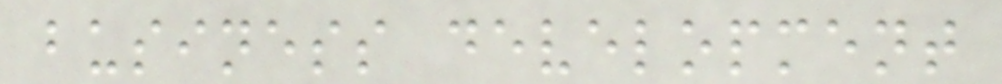business development
